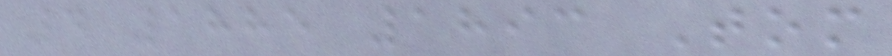4 1885 1893 Tom
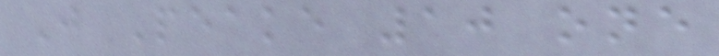J Peake 10 one
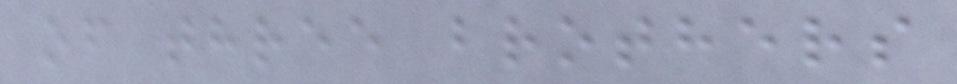of three brothers
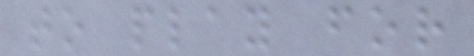to play for
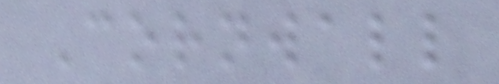Cornwall
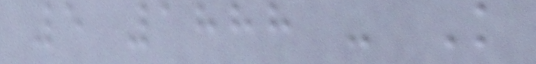5 1888 - K
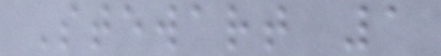Stewart 1
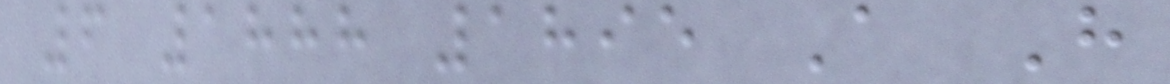6 1888 1895 A H
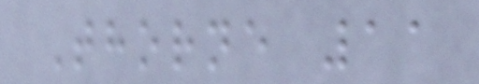Thorne 11
